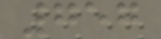757
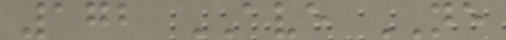172 AVE NE
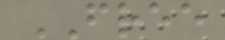FREE
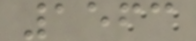1563
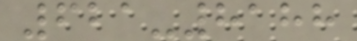621-8188
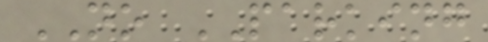NO PARKING
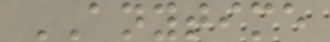ANYTIME
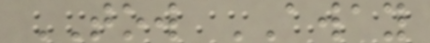TOW AWAY
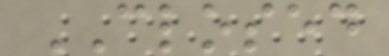CLOSED
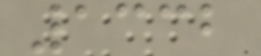1332
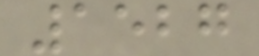1527
